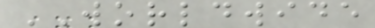WORLDWIDE
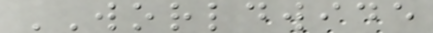WORLDWIDE
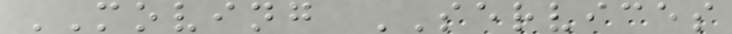MOVING SERVICES
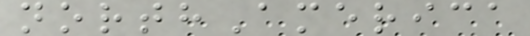northAmerica
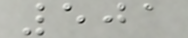501
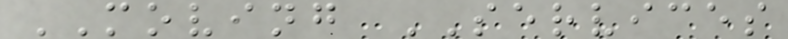MOVING SERVICES
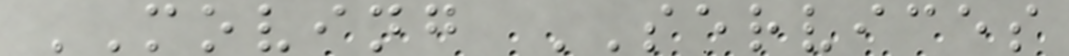MOVING SERVICES
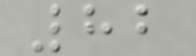82
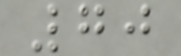70
